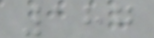187
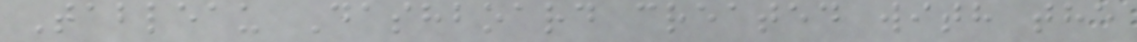Tableau Dashboard created with the
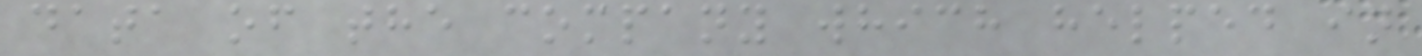data of the company which helped in
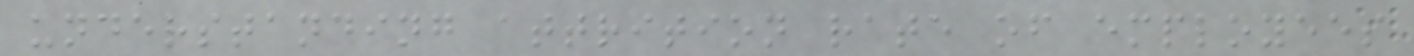understanding attrition rate of employees
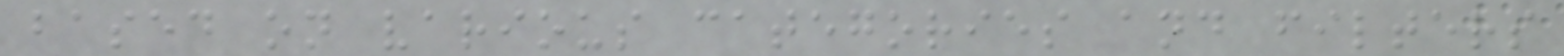based on various categories and filters
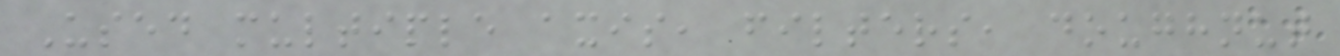Used multiple axis, filters, doughnut
